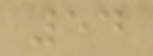54
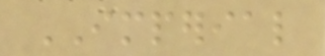IMPERIAL
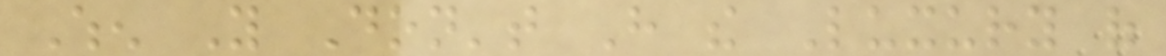When You Don't Have the Luxury of
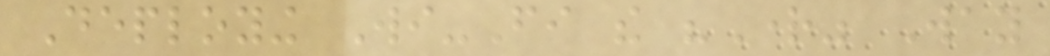Deploying Wi-Fi the "Right" Way
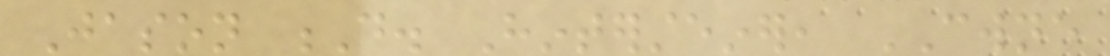Jason D. Hintersteiner, CWNE
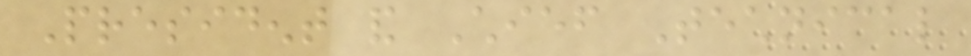President and Chief Technical
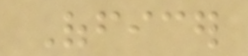Officer
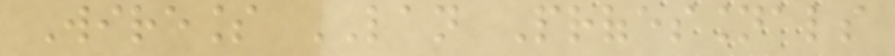Wireless LAN Professionals
